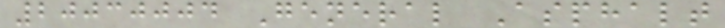20030004 General Asphalt
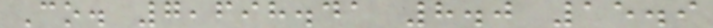Co. 7,698.41 8.0 15.9
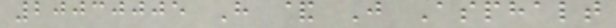20030005 H & J Asphalt
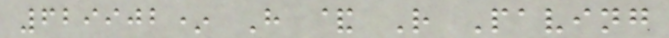629902* H & R Paving
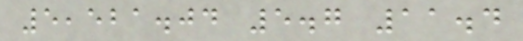5,521.04 5.7 11.4
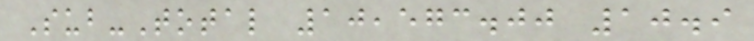Sub-Total 10,573.00 10.9
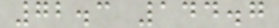72.3 144.7
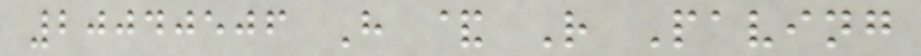20040506 H & R Paving
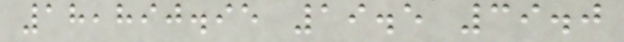18,890.95 19.5 39.0
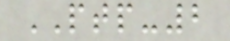PTP-2
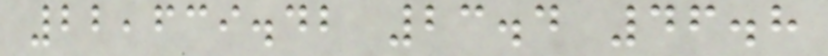22,639.42 23.4 46.8
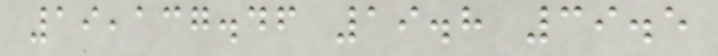19,137.46 19.8 39.5
